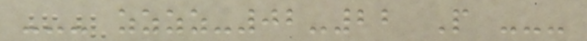--- zzzz-02-22 P ---
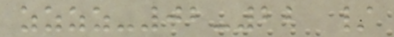zzzz-02-22 /
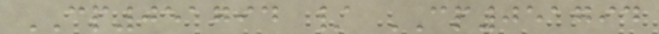CP051794 / CP051794
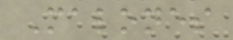Malones
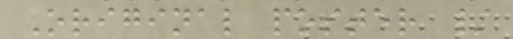Original poster /
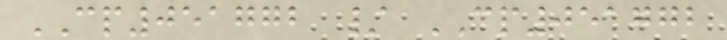CP051772 / CP051772
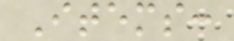Items:
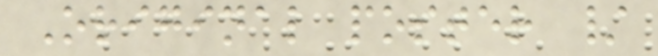Original poster /
